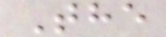The
